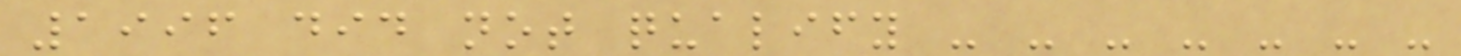1996 did not qualify - - - - - - -
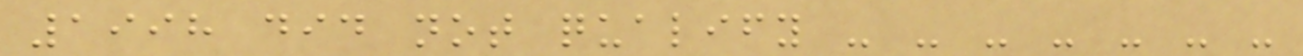1998 did not qualify - - - - - - -
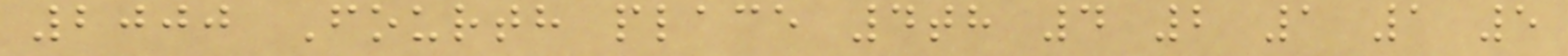2000 Fourth place 4th 4 2 1 1 5
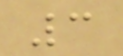3
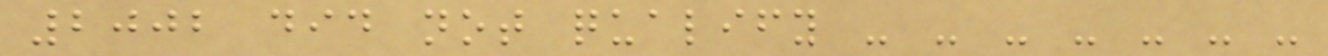2002 did not qualify - - - - - - -
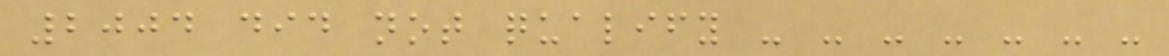2004 did not qualify - - - - - - -
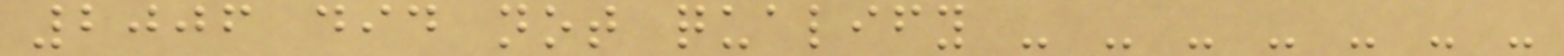2006 did not qualify - - - - - - -
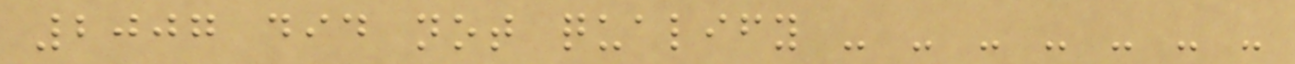2007 did not qualify - - - - - - -
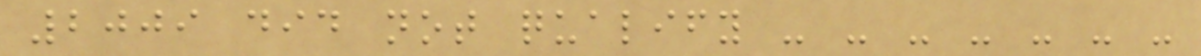2009 did not qualify - - - - - - -
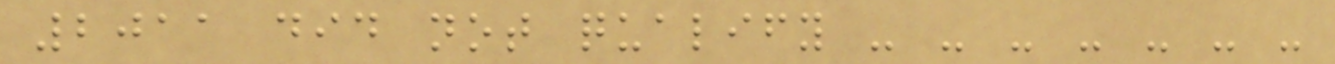2011 did not qualify - - - - - - -
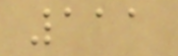111
